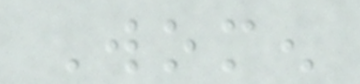Women
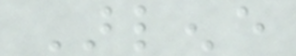Arlene
